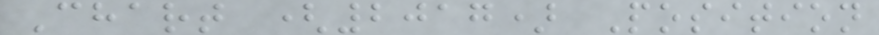Chart (2017) Position
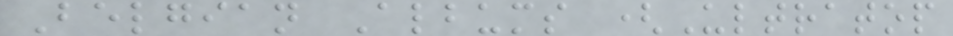Belgian Albums (Ultratop
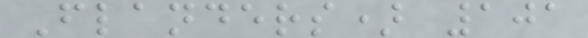Flanders) 101
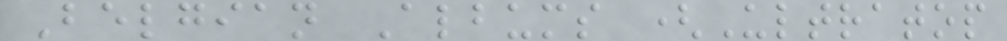Belgian Albums (Ultratop
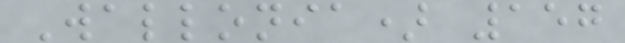Wallonia) 157
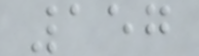157
